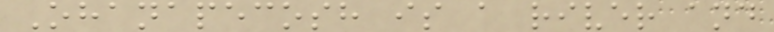Ohanapecosh is a river and
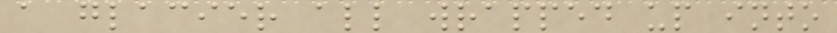a glacier all wrapped up into
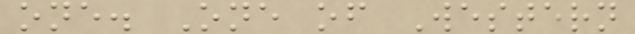one. One of Western
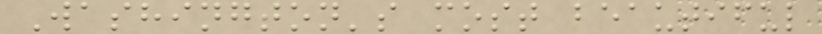Washington's most beautiful
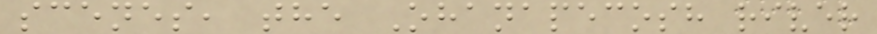scenes, the Ohanapecosh river
